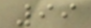99
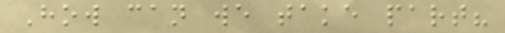How can we take part?
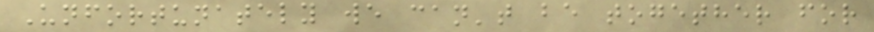Unfortunately we can't be together for
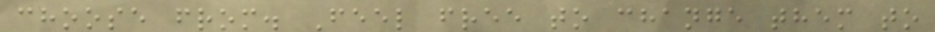choose from. Feel free to change them to
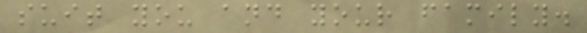suit you and your family.
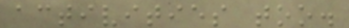activities too.
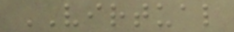VIRTUAL
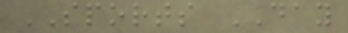SPORTS DAY
